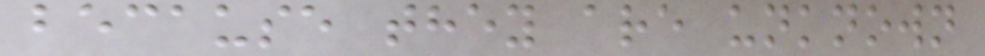because they are unknown
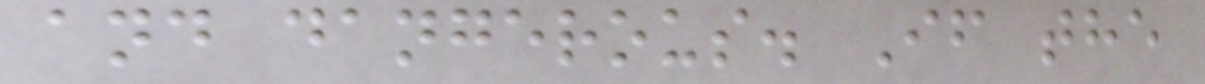and dangerous. If the
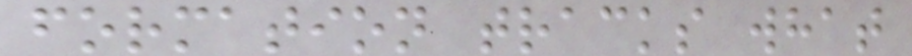formation tracks what
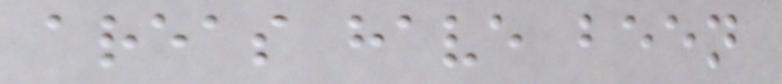areas have been
